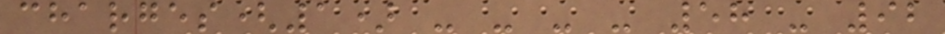charges(1) - - - - 58 - 92
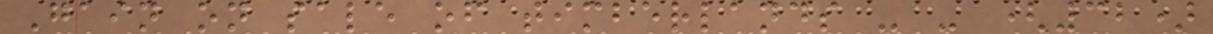Gain on sale of timberlands - - (32)
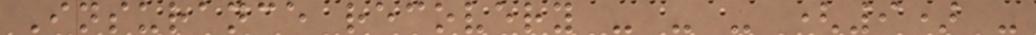Insurance recovery - - - (9) -
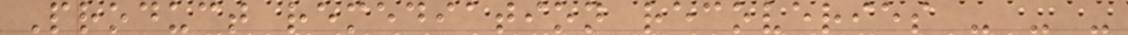Product remediation recoveries - - -
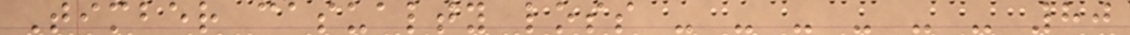Timber casualty loss - - - - - - 80
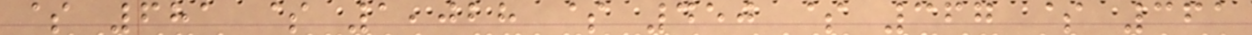$ 681 $ 1,028 $ 450 $ 367 $ 361
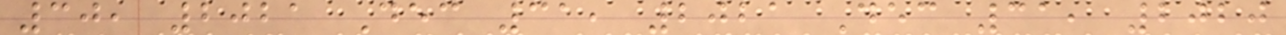30, 2021 Dec 31, 2021 Dec 31, 2020
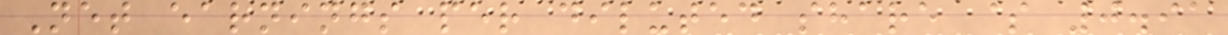Net earnings per diluted share $ 0.91
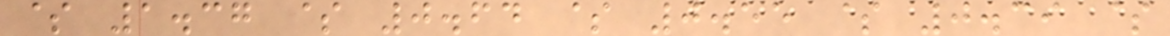$ 1.37 $ 0.64 $ 0.55 $ 0.39 $
